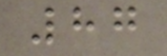87
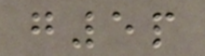g5p
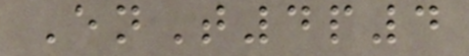EnT4p4
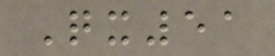Qx51
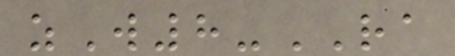zW8-RA
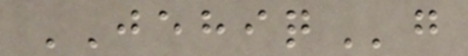JEHIQg
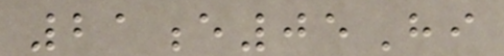21e05Hi
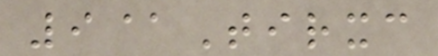9@Tirxc
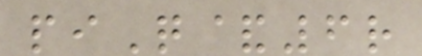piQ&6r
